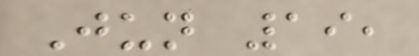Jun 19,
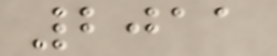2011
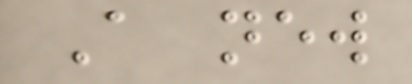A new
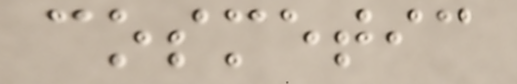cosmetic
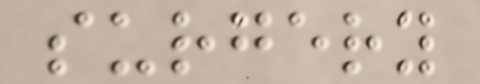surgery
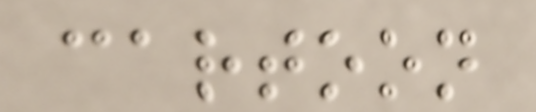cartoon
